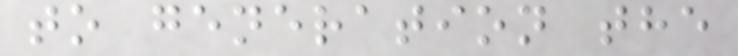to generation the
